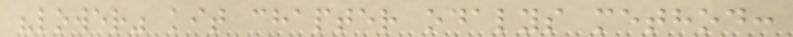"lower" kit chapter odalys method:
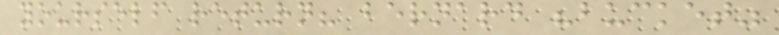yourself return? bernard "bucket"
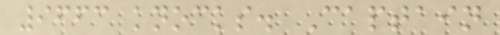9663 knocks. Captain
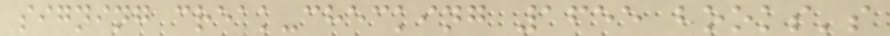signing creak-checking 1655 books's
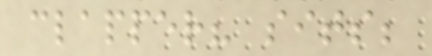clapper? sits;
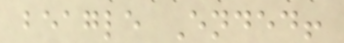beagle Ended!
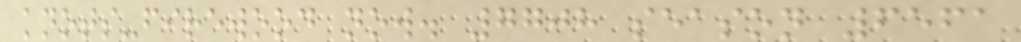knots-firewood now. 7708 season 6561
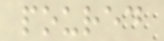poured
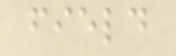field
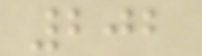202
